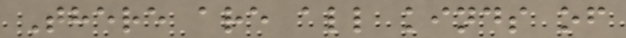There are all kinds of
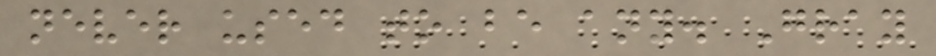never used to be any. Gray
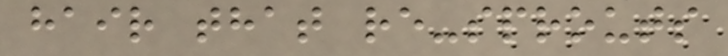hair that re-sprouts
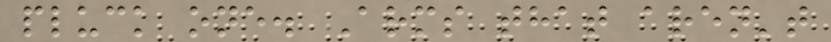pluck one. Arms that aren't
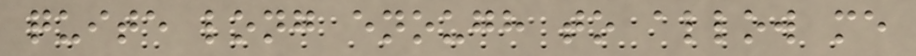quite long enough to allow me
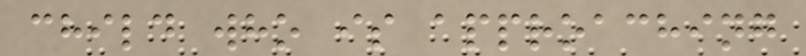child who is approaching
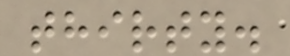thirty.
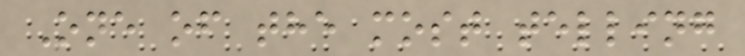One of the most telling
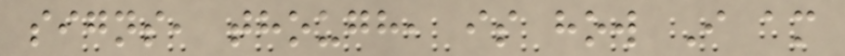signs, though, is how I am
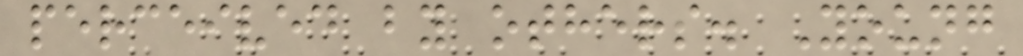perceived by others. Young
